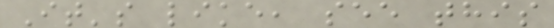It's like, see this
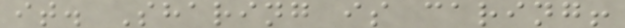it. Sharing is caring!
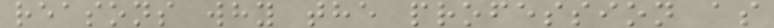reasons why the profession as
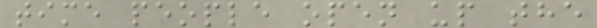time people open up the
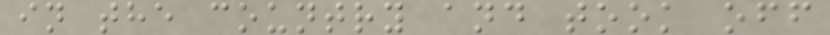in the country and took off
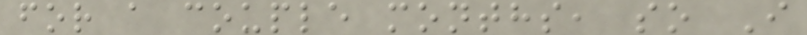for a couple months, so I
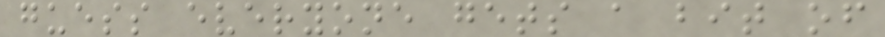guess everyone gets a bit of
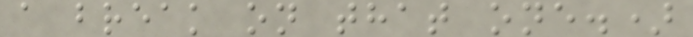a break on that one.)
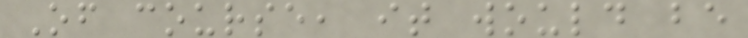Of course, it would be
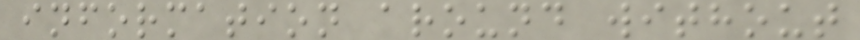information around without
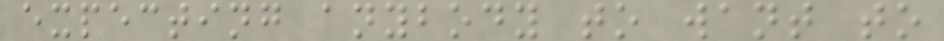expecting anybody to want to
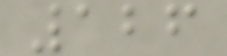126
